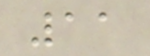11
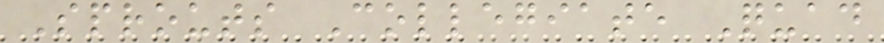Sprouts Collegiate Quad
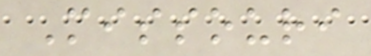Missouri
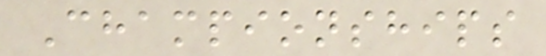Championships
